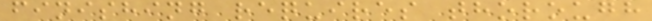finishing requires thorough
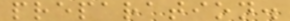preparation.
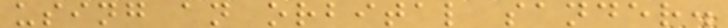using an orbital sander.
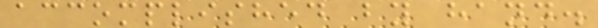accomplished by hand.
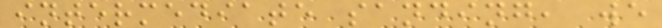intermediate sanding, we
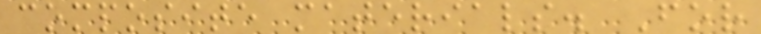composite materials. For
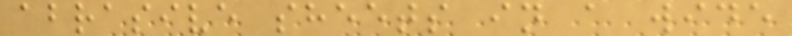abrasive sheets in a wide
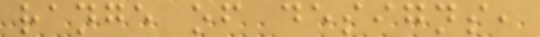range of designs,
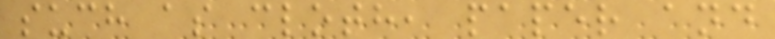such as cloth, paper and
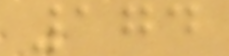174
